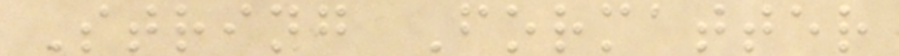String Formatter
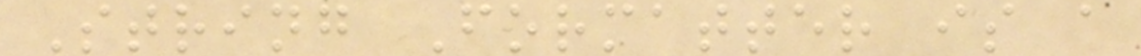String Formatter is a
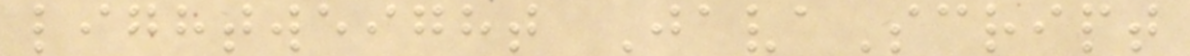lightweight JavaScript
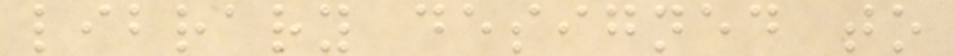library designed to
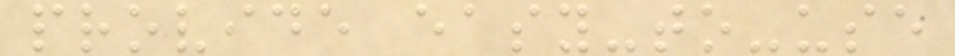provide easy-to-use
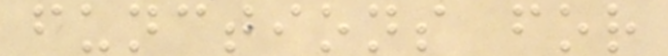functions for
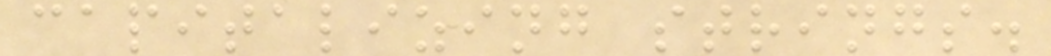capitalizing strings.
